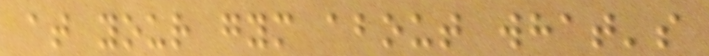at your gym about what's
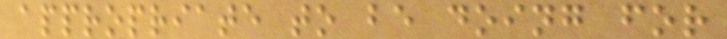appropriate to be doing for
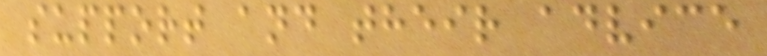support and their advice
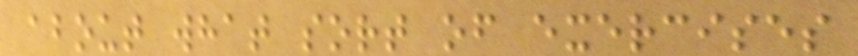about what sort of exercises
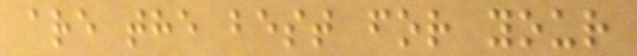are the best for your
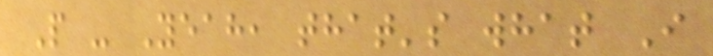P - Yeah, that's what I
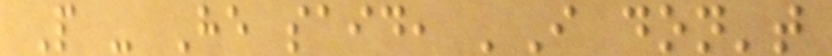P - He said, 'I don't
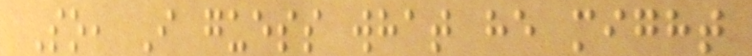So, I guess what he might
